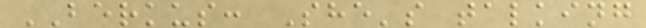BERKUS: She's talking
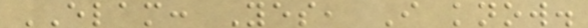ELAM: Yes, I know.
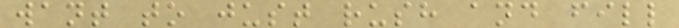want to just rush and fill
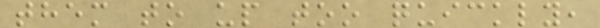them to up too quickly,
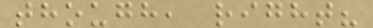though, right?
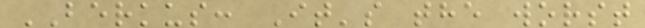BERKUS: It's the worst
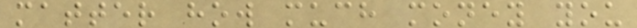matter how much money you
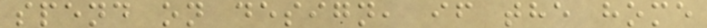spend on design, if the home
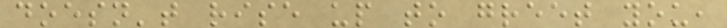doesn't rise up to greet you,
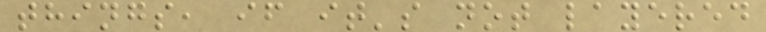things, if it's not layered
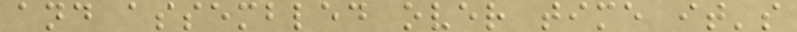and assembled over time it's
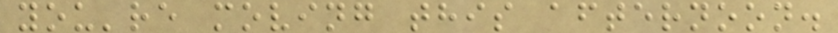you're moving this afternoon.
